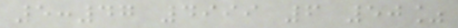5:47 4999 6 50%
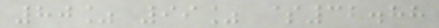80% 99% $32.88
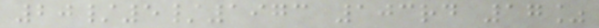20/5/1973 103rd 17%
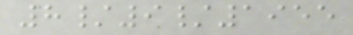8/9/1955
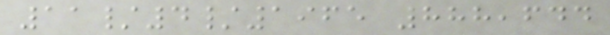11/4/1965 888,644
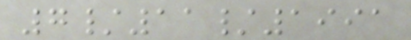7/11/1991
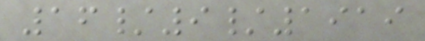16/9/1919
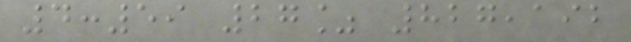4:59 27% 827,192
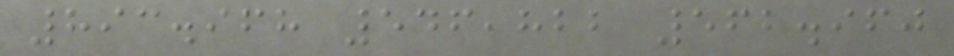893.968 546,822 562.960
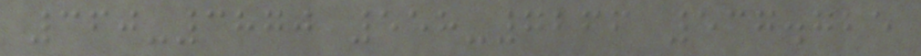360-3870 558-7266 537.725
